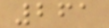261
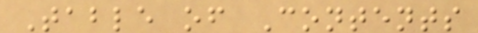Table of Contents
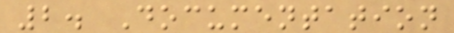2. Documentation
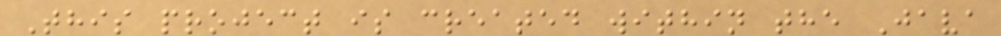This project is created within the Java
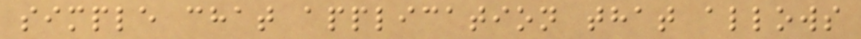simple chat application that allows
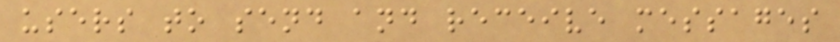users to send and receive messages
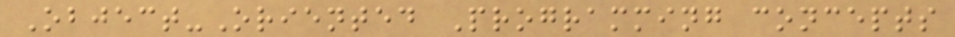Object-Oriented Programming concepts
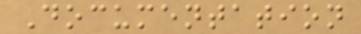Documentation
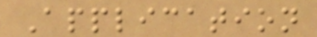Application
